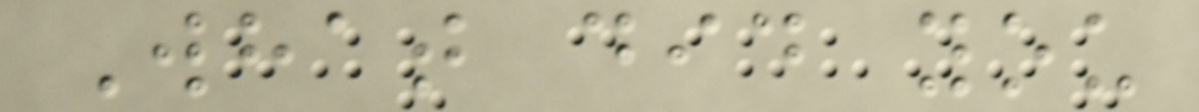What did you
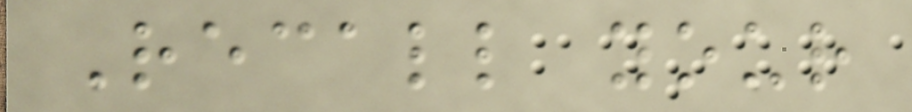Recall your
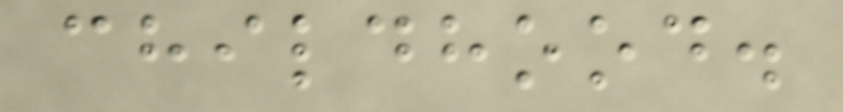childhood.
